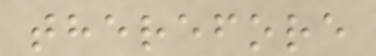therefore
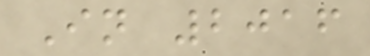In 2016
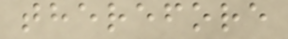therefore
